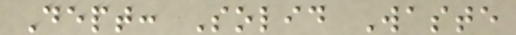Dept: Solid Waste
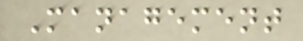Management
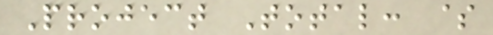Project Total: $
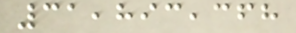31,893,368
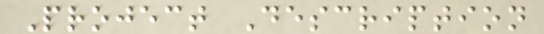Project Description
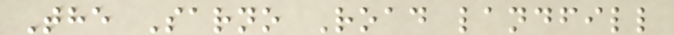The Sarno Road landfill
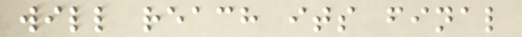will reach its final
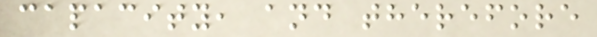capacity, and therefore
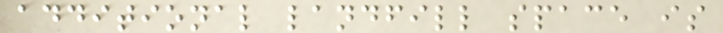additional landfill space is
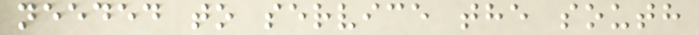needed to service the south
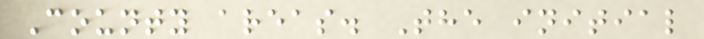County areas. The initial
